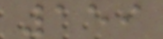159
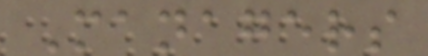Managers
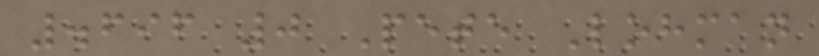.696 0 Pete Lohman
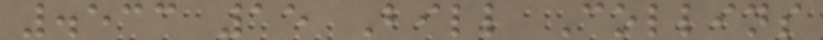.533 15 Bill Collins
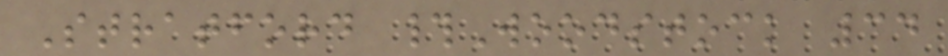Stratford #Woodstock 34
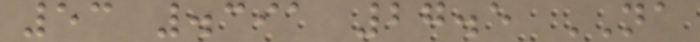53 .391 27.5 NA
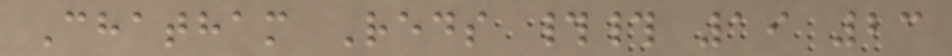Chatham Reds ## 19 23
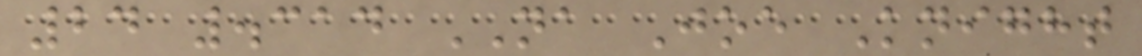24 .314 NA Joe Knight
